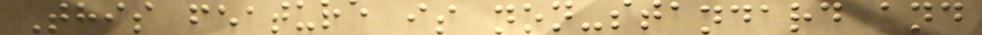This feature is non-standard and
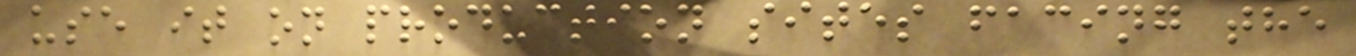use it on production sites facing the
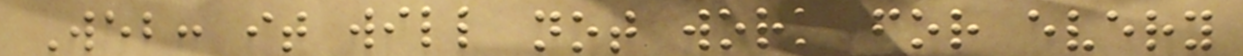Web: it will not work for every
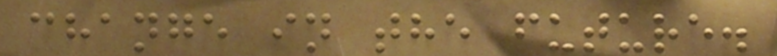change in the future.
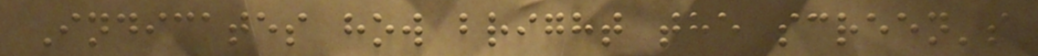Indicates how bright the screen's
